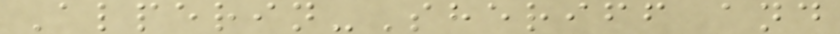Alperin-Sheriff and
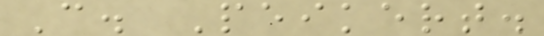C. Peikert.
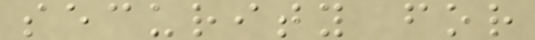security for
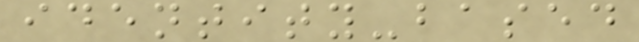identity-based
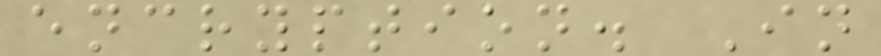encryption. In
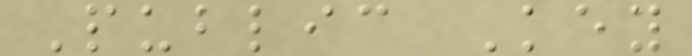Public Key
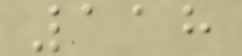118
